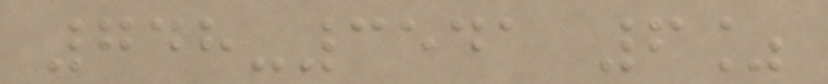748-3541 6%
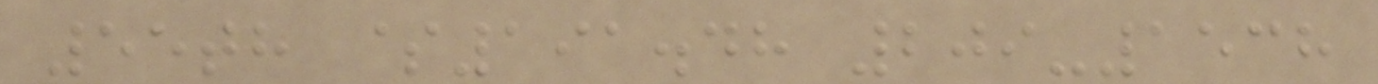55th $191.48 209-1538
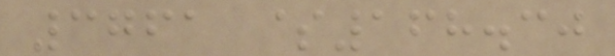3761 $168.30
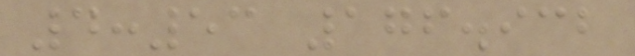4:53 176.932
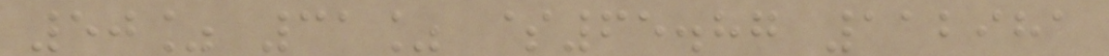50% 31% $65.87 112981
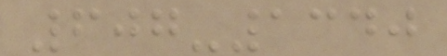607-1340
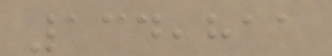134,811
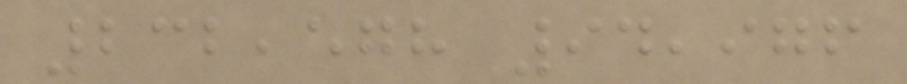232,578 94,976
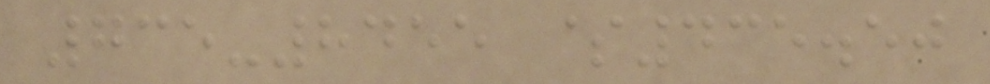735-8455 $435.50
